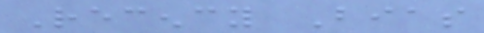Recency Bias
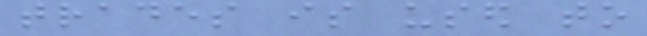trades is used to
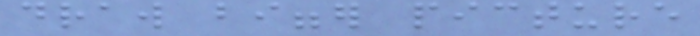draw bigger picture
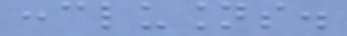conclusions.
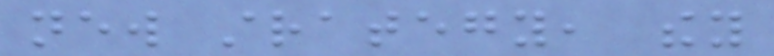new strategy, they
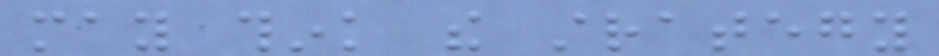may think the strategy
